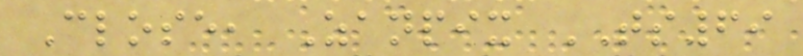Close, Zanpix TS69
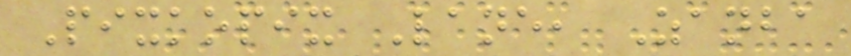Pixkopix Lane, Zanba
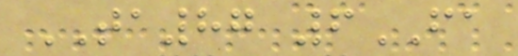TA87 6FA
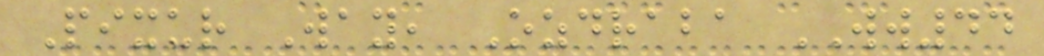Pixur Way, Ozdraba WW44
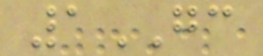1GC
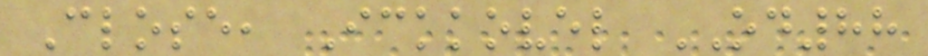Close, Ickkovel OD88
